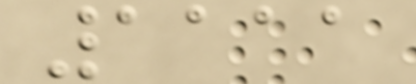1111
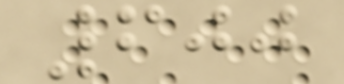600
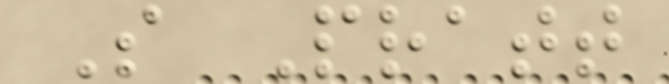S Pratt
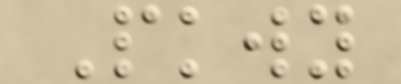Pkwy
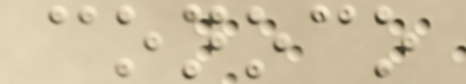conoco
